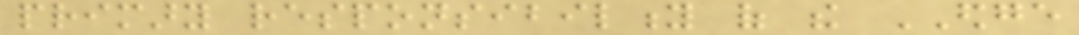primary responsibility of the EDGE
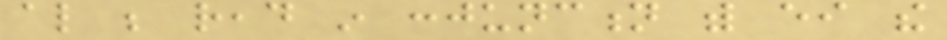also be read in conjunction with either the
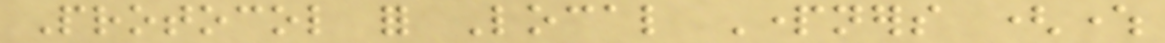Protocol for Local Partners (where
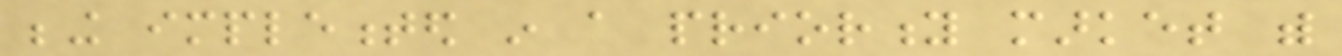being implemented in a priority market with
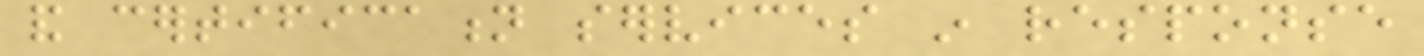and certification services in response
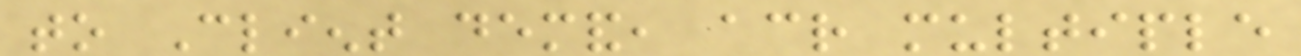to Client demand, across multiple
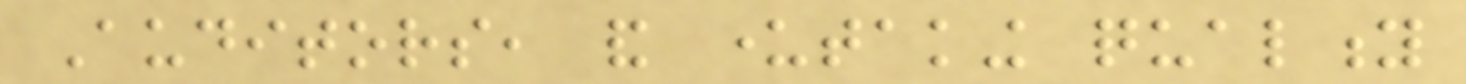Auditors, and undertaking quality
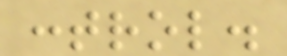control.
